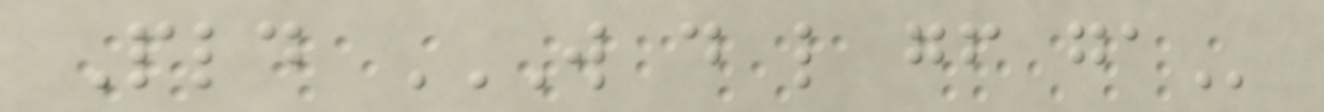Pld W D L GF GA
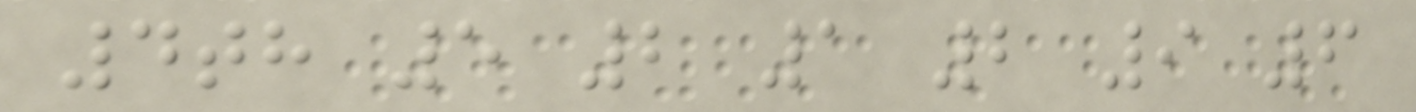4th 5 2 1 2 9 6
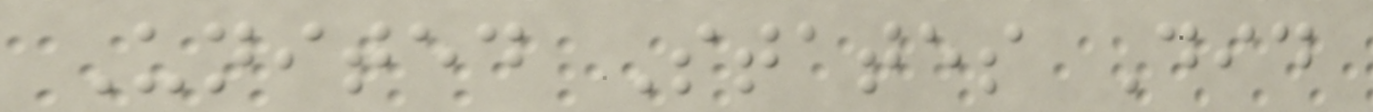United States Did
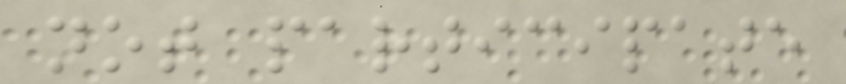not participate
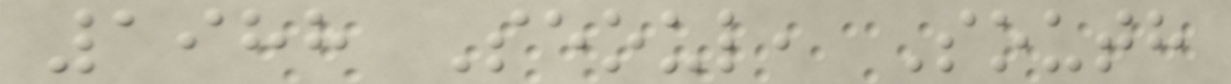1988 Seoul, South
